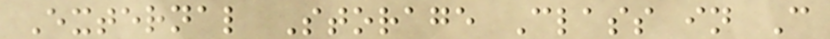External Storage Class in C
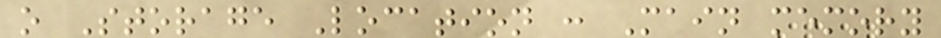o Storage Location : Main memory
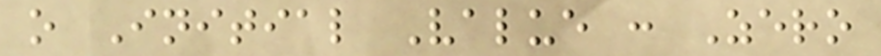o Initial Value : Zero
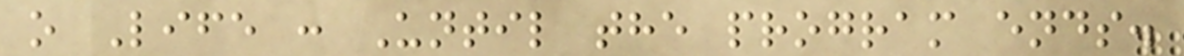o Life : Until the program ends.
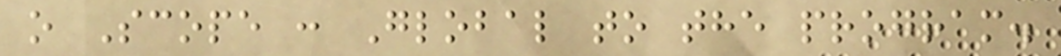o Scope : Global to the program.
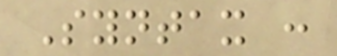Syntax :
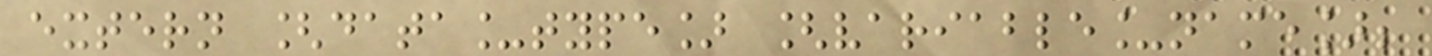extern [data_type] [variable_name];
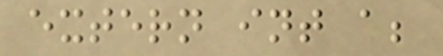extern int a;
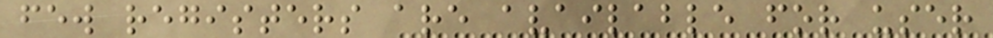few registers are available for user
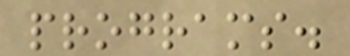programs.
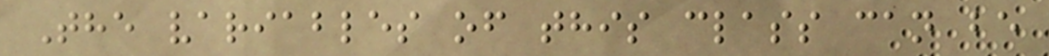The variables of this class can be
